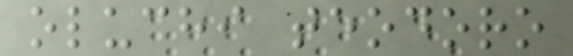oluchi teodoro
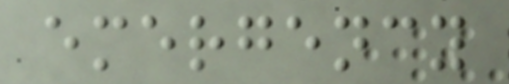emergency
